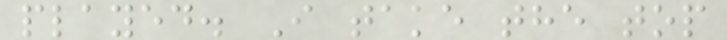played. I take the top
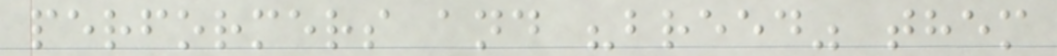performers and "breed" them
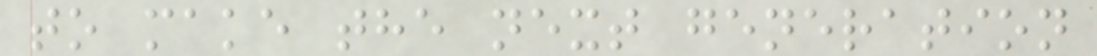to make the next generation
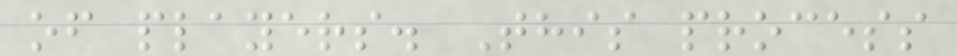of players. This process
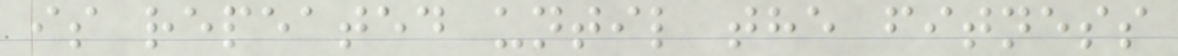is repeated until the fitness
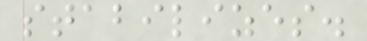stabilizes.
